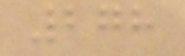278
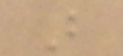B
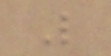L
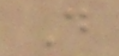D
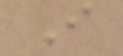I
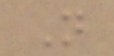N
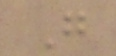G
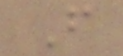F
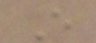E
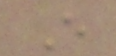E
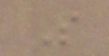S
